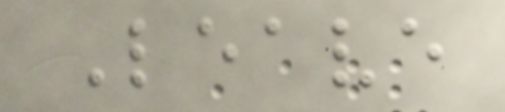Leave
